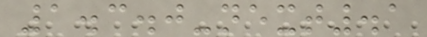1.3.0-next.1
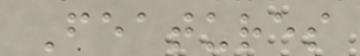Features
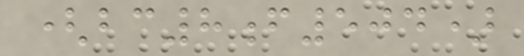(bc8f504)
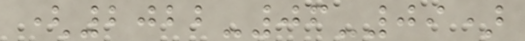(2022-06-09)
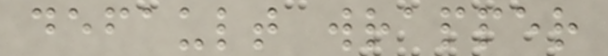default wrapper
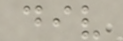div
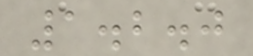1.2.0
